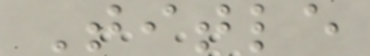Title
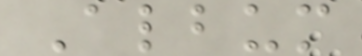Album
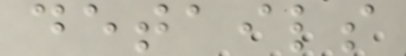details
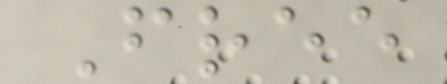Free
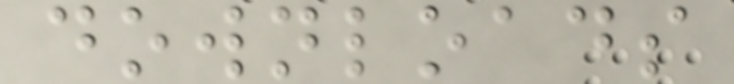downloads
